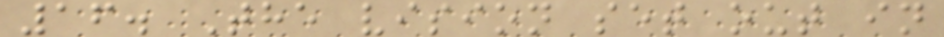16. The vision set out in
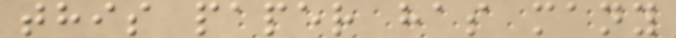this paper has many
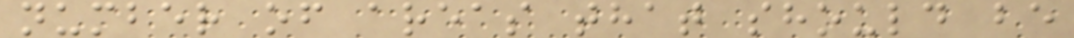number of areas that should be
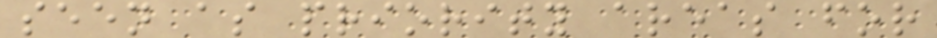seen as priority areas for
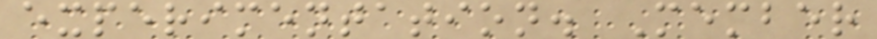experimentation. Member
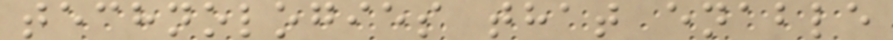technologies that enable
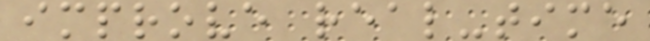improve real-time
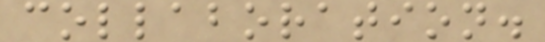collaboration.
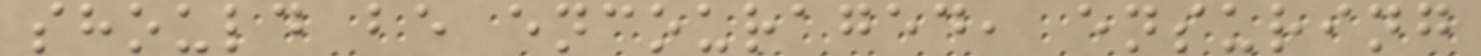should be encouraged, ensuring
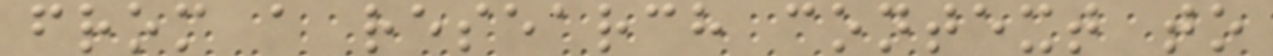from a research context to
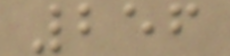256
